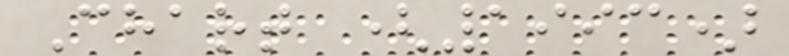Chart (1993)
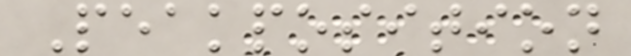Peakposition
